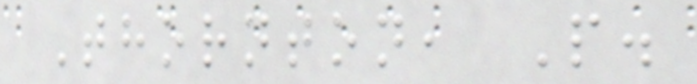Thornton, P.
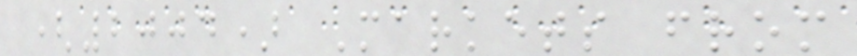(2004) Markets from
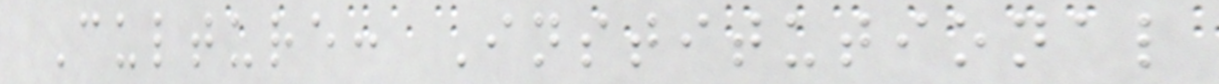Culture: Institutional
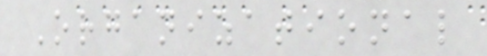Organizational
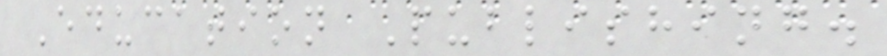Education Publishing.
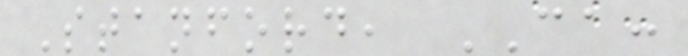Stanford, CA:
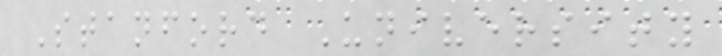Stanford University
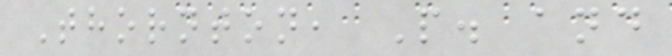Thornton, P. and
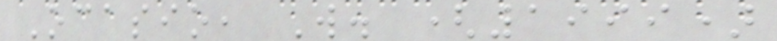Ocasio, W. (1999)
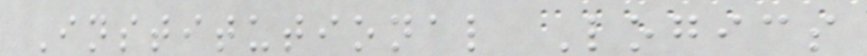Institutional Logics
